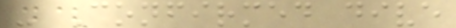- Confirmed dive
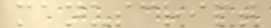manuscript
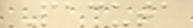Pacuta
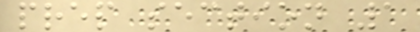prep section 1
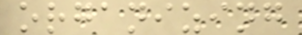organizing
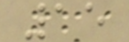15
